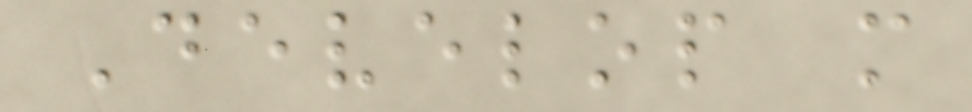Develop more
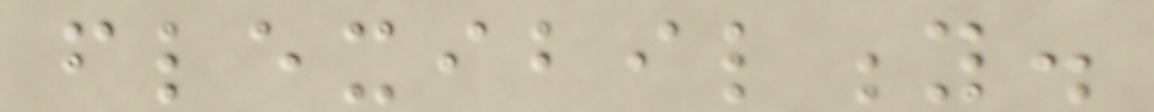flexibility.
